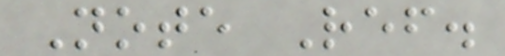Note Ref.
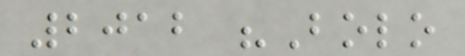2012 "Bolo
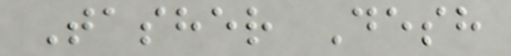Tasher Desh
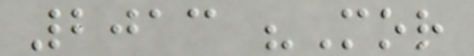2013 "Mor
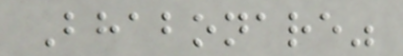Bhabonare"
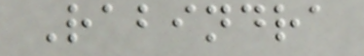Rabindra
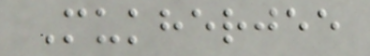Mukherjee
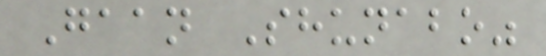Gaan Shunabo"
